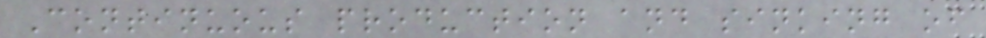Continuous production and sinking of
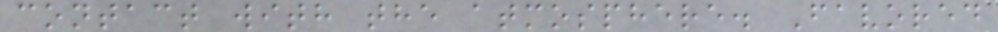contact with the atmosphere. Favored
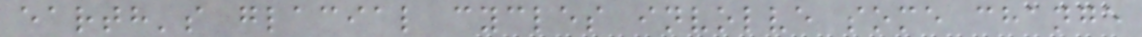earth's glacial cycles involve some change
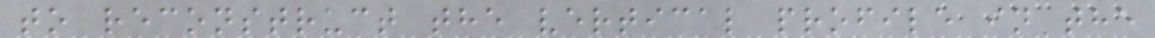to reconstruct the vertical profile in the
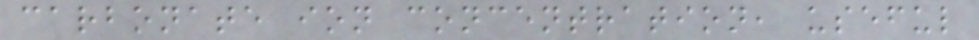carbonate ion concentration, useful
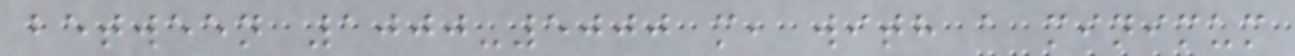between 1000-5000 m, with a minimum
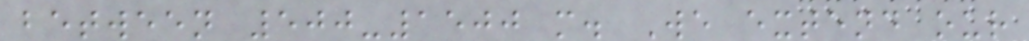between 500-1500 m. We extend our
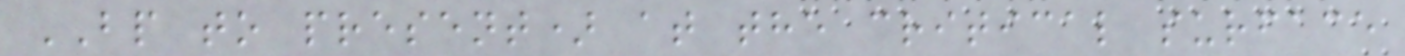BP to present) at the critical surface
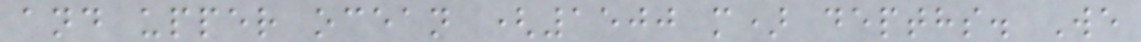and upper ocean (1500 m) depths. We
